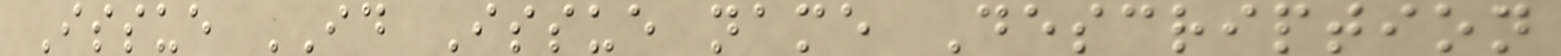Issue ID Issue name Description
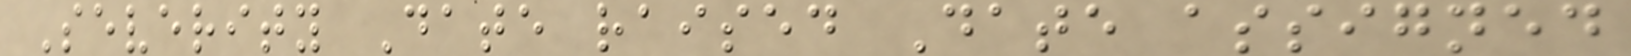Severity Date raised Date assigned
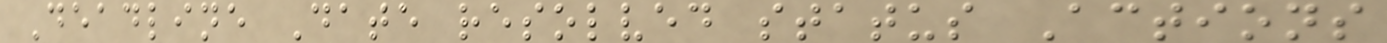Deadline Date resolved status Actions
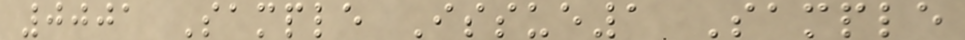0001 Sample Issue1 Sample
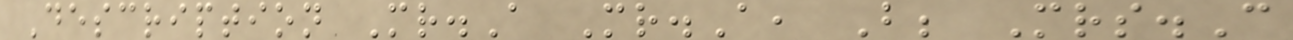Description Mr.A Mr.A, B; Mrs.C
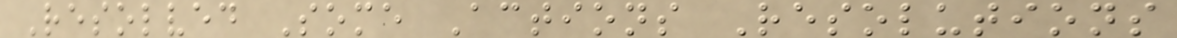Resolved Some Actions Resolutions
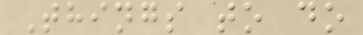Things to do
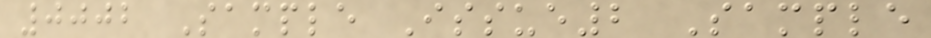0002 Sample Issue2 Sample
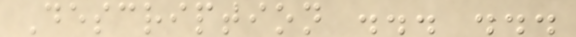Description ... ...
